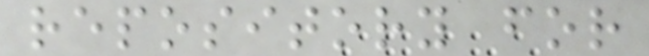repository for
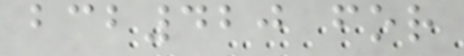bcb420 for
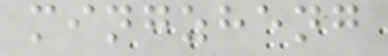mingzheng
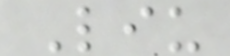Liu
